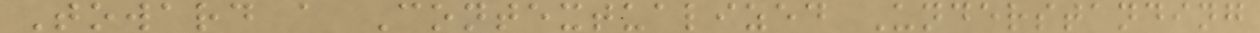Toward a Contextualized Understanding
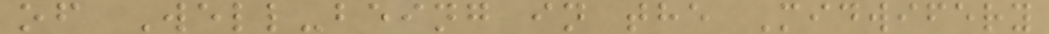of Well-being in the Midwifery
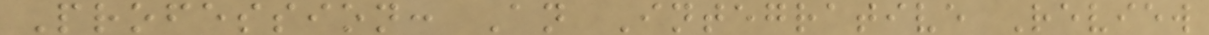Profession: An Integrative Review
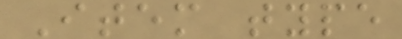Item type
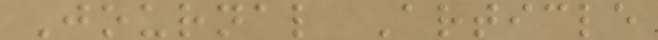Journal Article
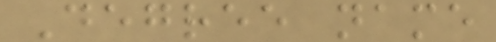Degree name
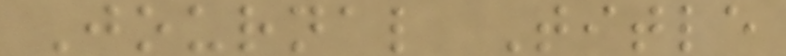Journal Title
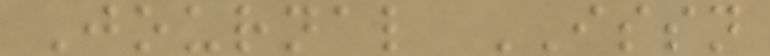Journal ISSN
